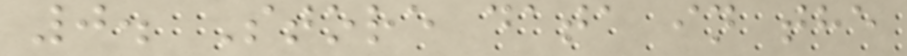0. Store data in the
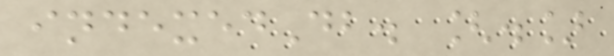indexedDb. [.]
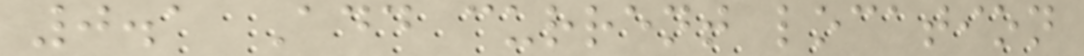0.1 Add current location
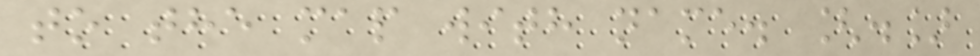to the map with name. [.]
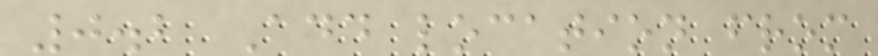0.2 Add location from
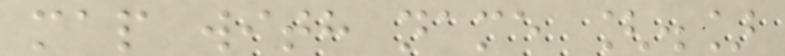map with name [.]
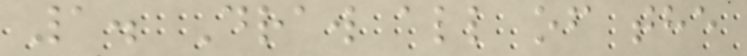1. Draw all of the
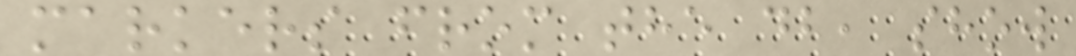markers from the db, show
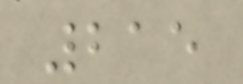215
